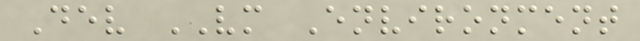Dev VM Environment
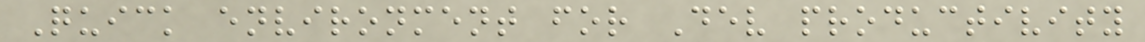Quick environment for Dev productivity
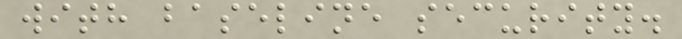with baseline security.
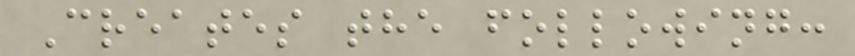Creates the following:
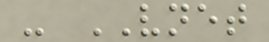- VNET
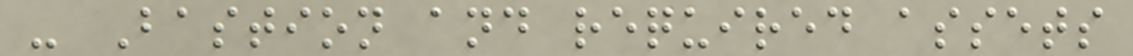- Bastion and required assets
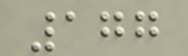177
